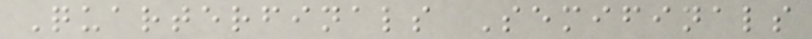Quarterfinals Semifinals
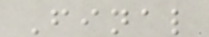Final
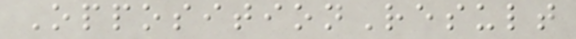OppositionResult
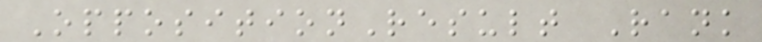OppositionResult Rank
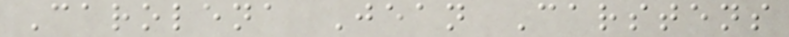Carolena Jean Carstens
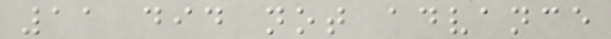11 did not advance
